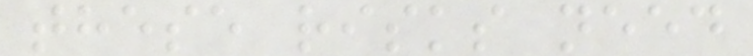these risks need
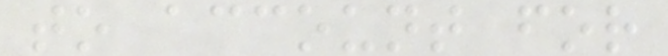to account for
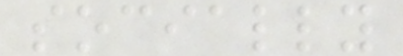socially
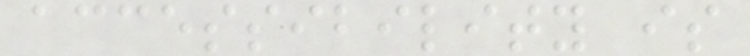accessibility is
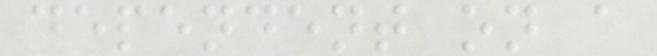dependent on a
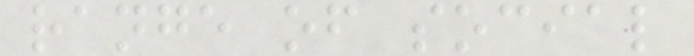range of social
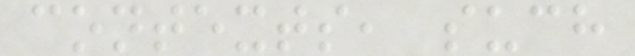contexts, such
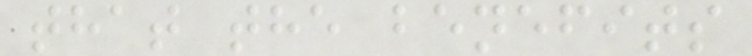that the benefits
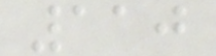110
